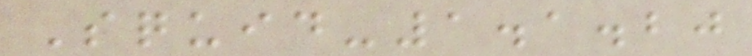Squid-1.1.20
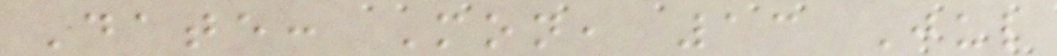Date: Mon, 13 Jul
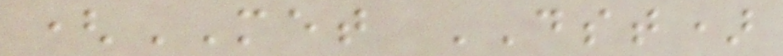(MET DST)
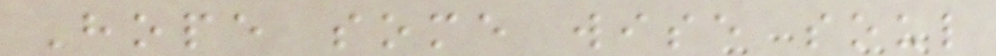Hope some wise soul
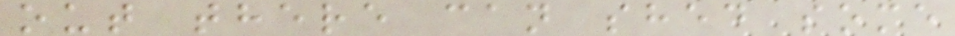out there can shed some
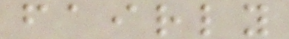fairly
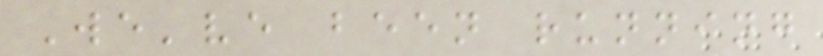We've been running
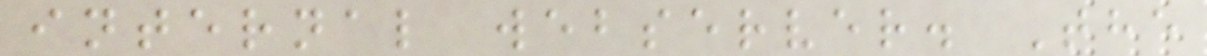internal webserver. The
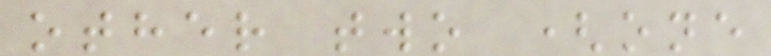other two (one
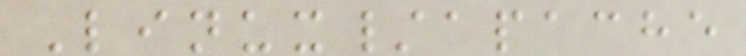Linux/apache
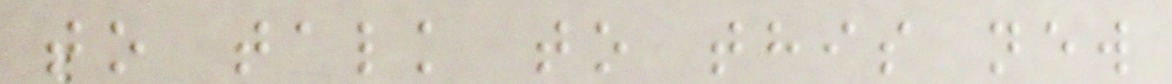to talk to this new
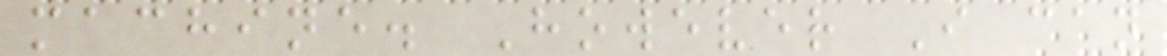machine. However I can
